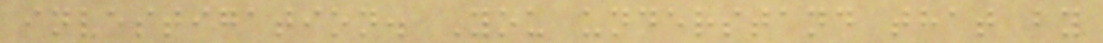investigation. You understand that by
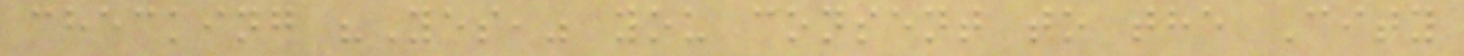checking "Yes," you consent to the City
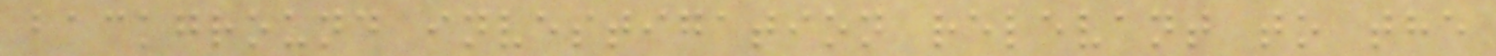background investigation relevant to the
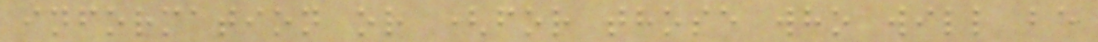information or (for those who will be
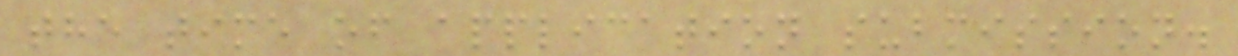the time of application submission.
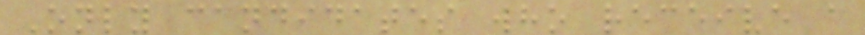Only candidates who receive a
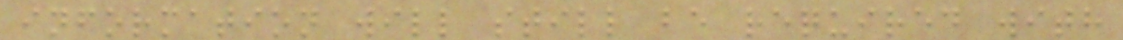information will still be required with
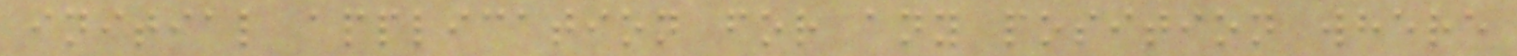initial application for any position where
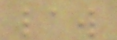law
